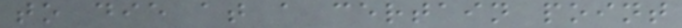to die at a certain point
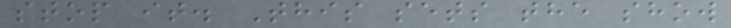stop it. This sets the show
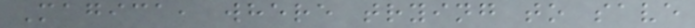Magica, where trying to save
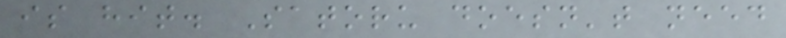is hit. Satoru doesn't need
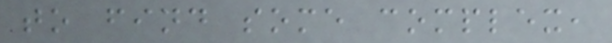to find some complex,
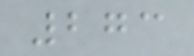273
